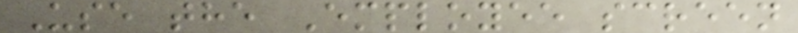Use the Employee screen
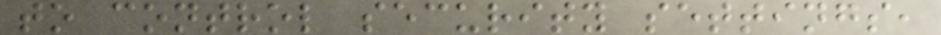to control security settings,
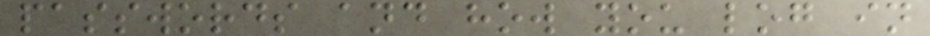passwords and how you log in
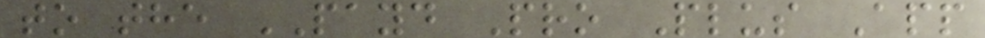to the PAYD Pro Plus App
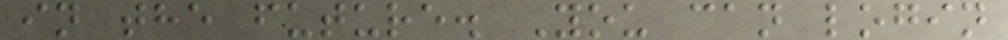in the future. You can login
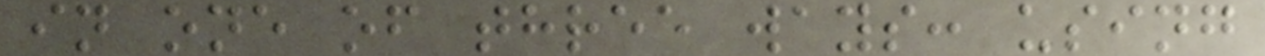in one of three ways: using
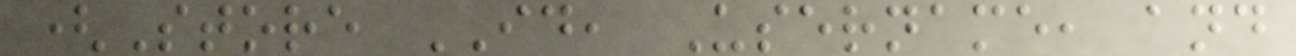(Store ID, Username, and
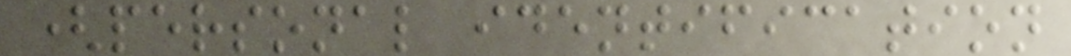(personal identification
